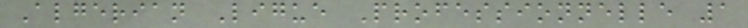Algerian Ligue Professionnelle 1
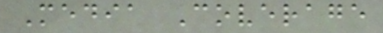Media Coverage
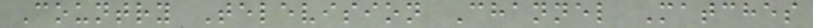Country Television Channel Matches
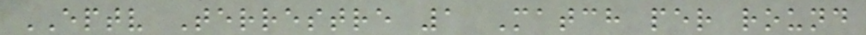EPTV Terrestre 1 Match per round
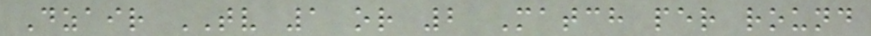Dzair TV 1 or 2 Match per round
